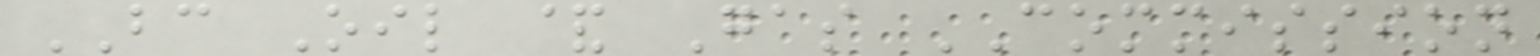BC Oil & Gas COMMISSION
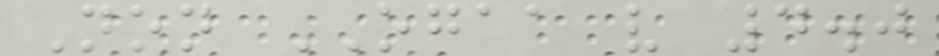Non OGAA v 4.0
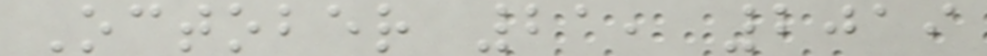October 21, 2019
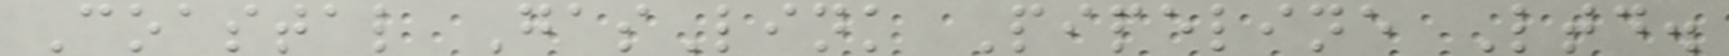Coastal GasLink Pipeline Ltd.
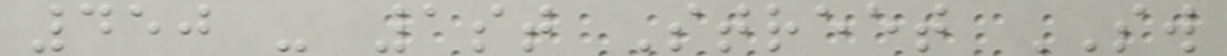450 - 1st Street SW
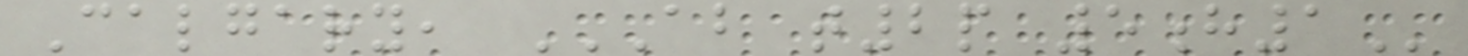Calgary, AB T2P 5H1
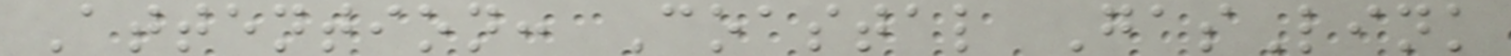Attention: Coastal GasLink
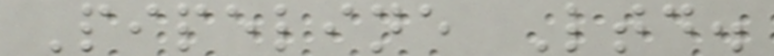Pipeline Ltd.
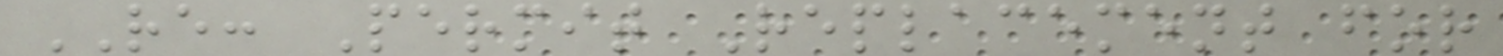RE: Permit Replacement for
